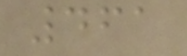461
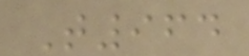T964
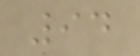94
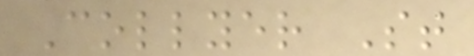Collyer St
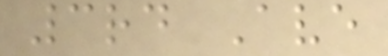3rd Ave
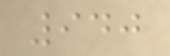940
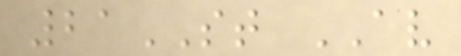21ST AV
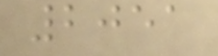2051
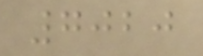7020
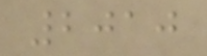2010
